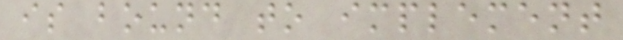is bound to implement
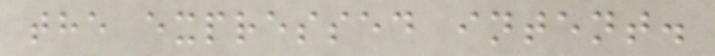the expressed intent.
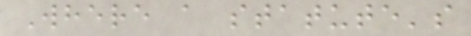Where a statute's
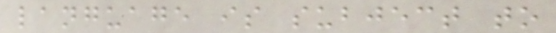language is subject to
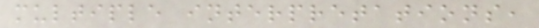multiple interpretations,
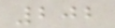202
